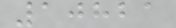10821
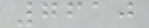7610
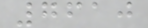7610
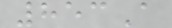853A
